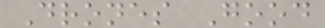Drones Good
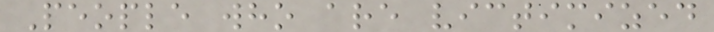People who are victimized
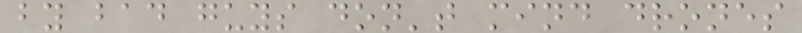by bad guys don't mind drones
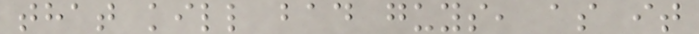that kill bad guys, as it
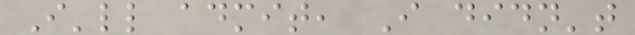I'll admit, I didn't
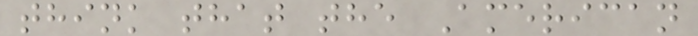think that the American
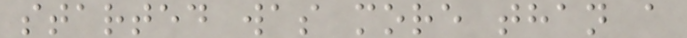started was more than a
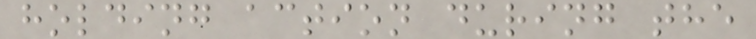holding action during the
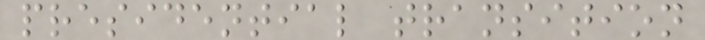presidential transition
